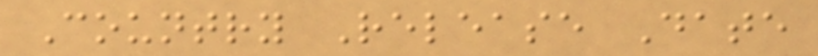Country Release Date
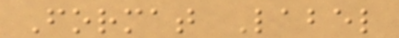Format Label
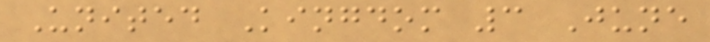United Kingdom 3 June
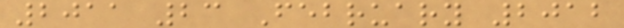2011 23 February 2012
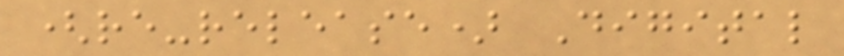(re-release) Digital
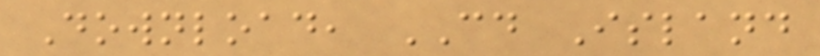Download, CD Island
